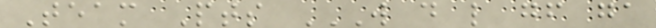Team Pts W D L GF GA
